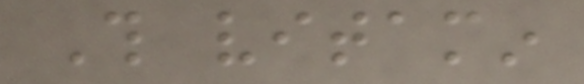This vitamin
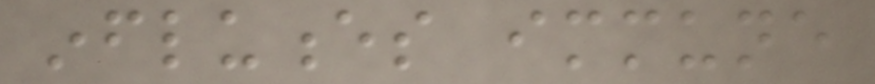influences immune
